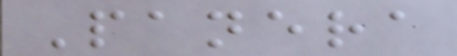Panera
